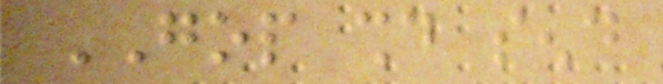GOP should send
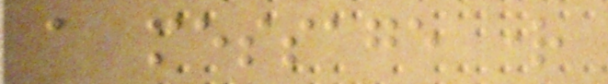a message right
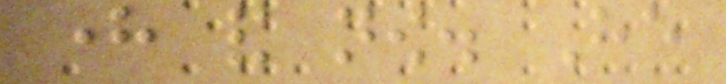here and now. He
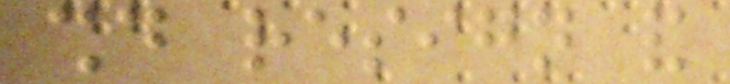should resign and
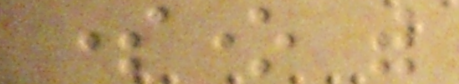someone with
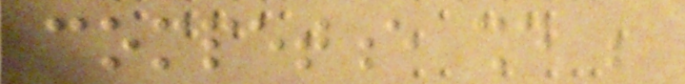competence should be
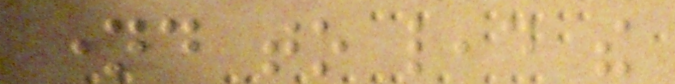named to lead the
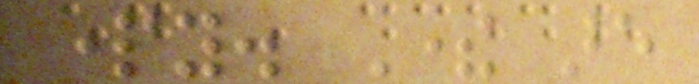party. There are
